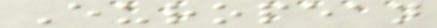European
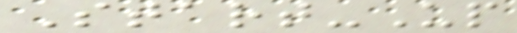Start-Up
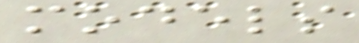models
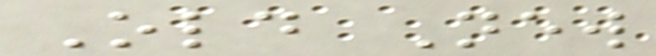Old New
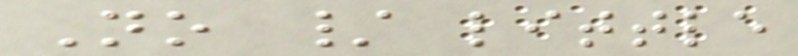No / little
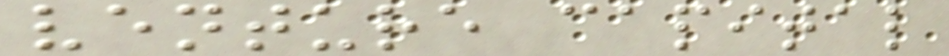venture capital
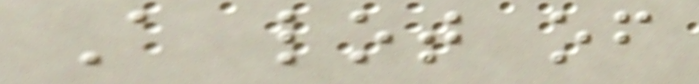A lot of
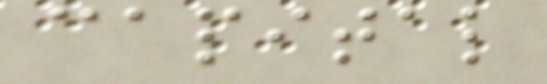capital
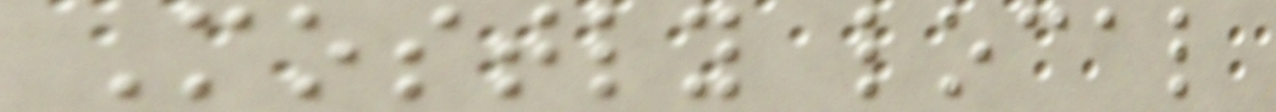Mostly local
